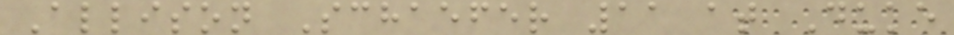Allison Schaefer 11 at Duke
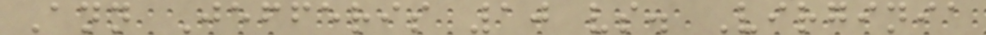Ann Jefferis 10 vs. Virginia
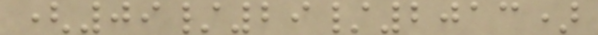(09/29/2013)
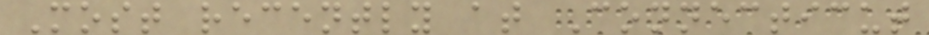Most recently at Connecticut
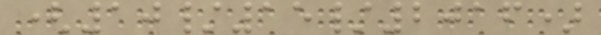(10/15/2016)
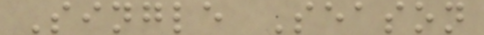Single Season
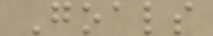Goals
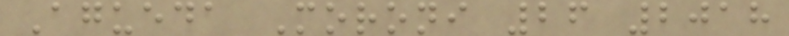Agueda Moroni 26 2018
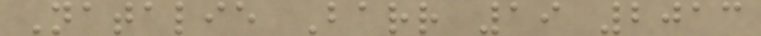Natalie Barr 19 2013
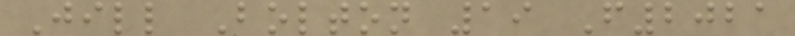Jill Bolton 19 F2021
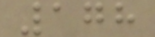178
